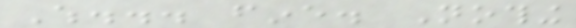Which... fine. Nothing
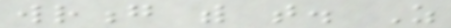wrong with that. As
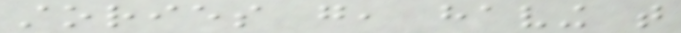stories go, having that
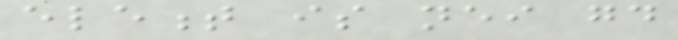element is neither good
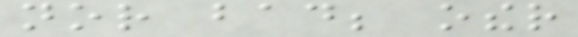nor bad; other
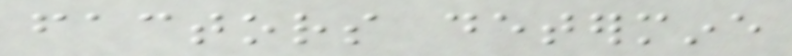factors determine
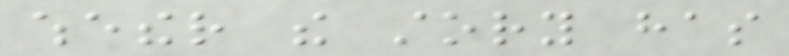whether the story has
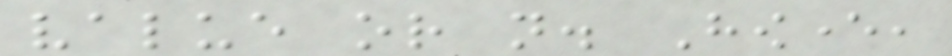value or not. However,
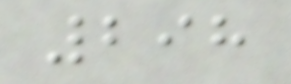298
